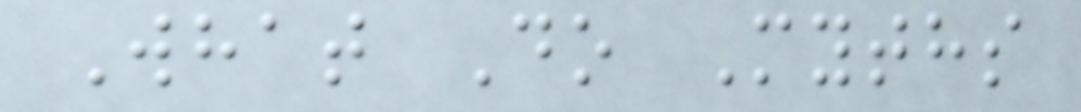What Do Myths
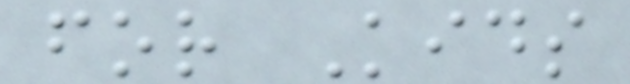for Kids
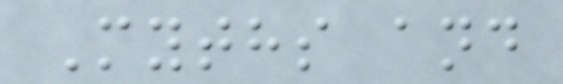Myths and
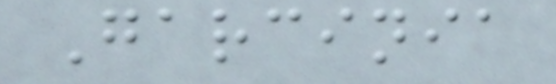Garcinia
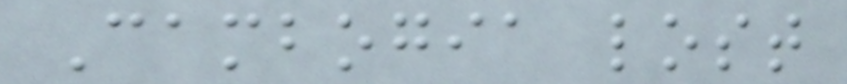Cambogia lost
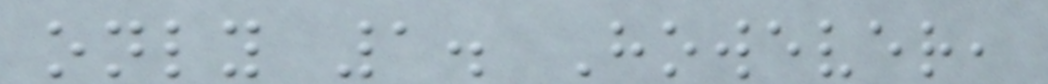only 1. However,
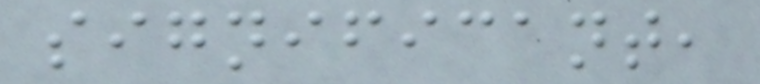significant,
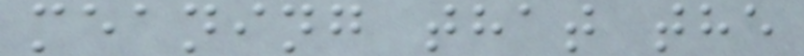meaning that the
